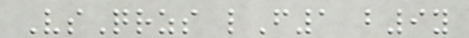VsQrzs lF1 b9y
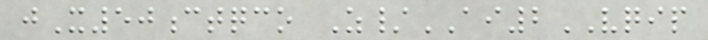jX50ctqco Z/AI2VQIP
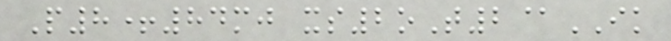P8+84mj xs2oT2@IK
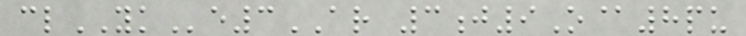clYKe3AR 3j9O@8pu
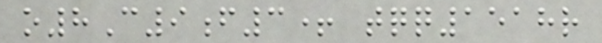o8C9f3+ tqq1518r
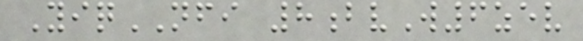YiqNFI 8bvW6zev
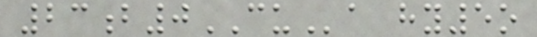23b0CUa hy5o
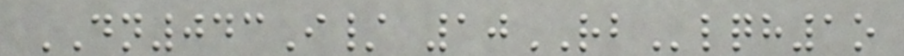DN043I/ 10RBlqh1o
